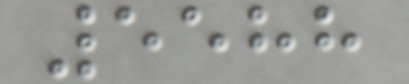5588
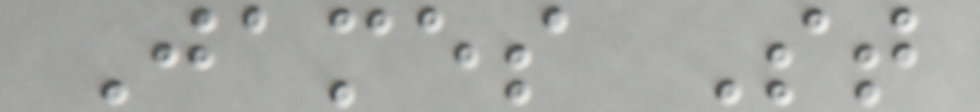James St
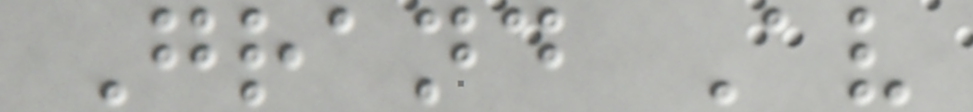Grand Av
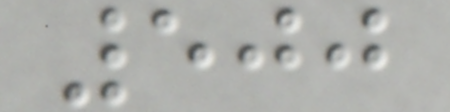500
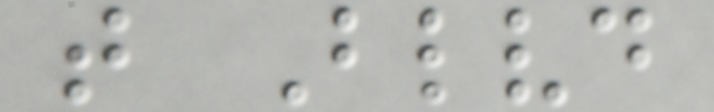t Blvd
